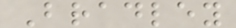Bradley
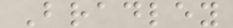Bradley
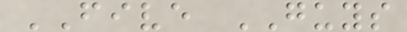FIVE GUYS
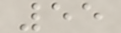55
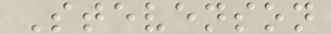Stevenson
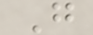G
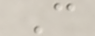C
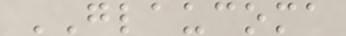GLAUCOMA
